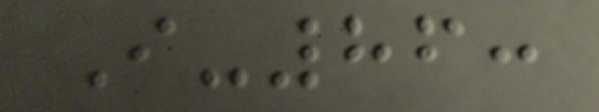I-86:
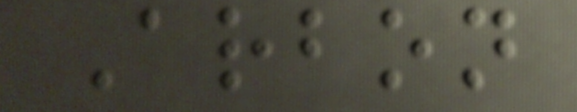Arbon
